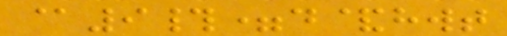@9#=d&hwt
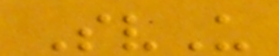SvU
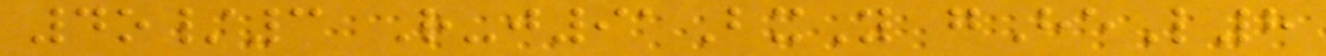4o/3 R-j91BxY gHeL8
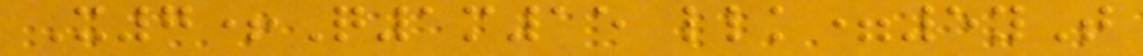X7+Q1m15 llk=5yT
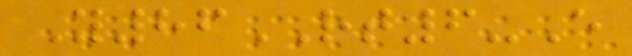Y86RT6-E
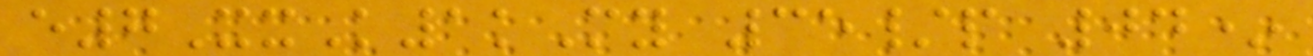e7XxK1kMy 35/p 04*
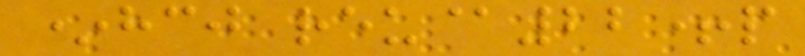*hcj reu@22+p
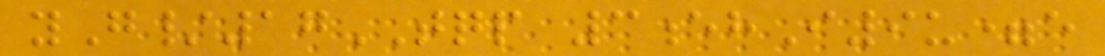yG/17TQP 3ehI9u=e
